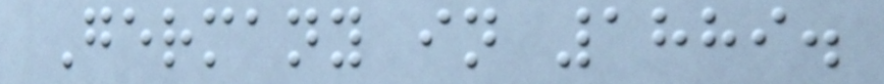Germany in 1889.
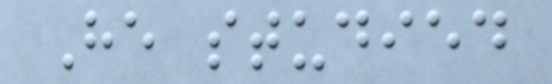He studied
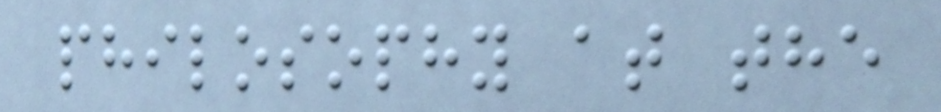philosophy at the
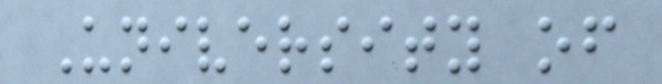University of
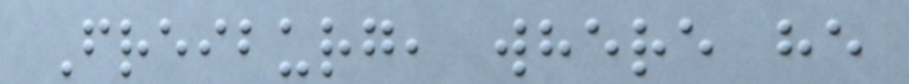Freiburg, where he
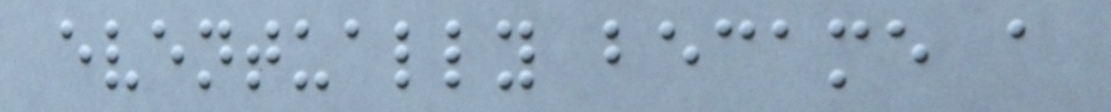eventually became a
